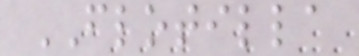FLOTILLA
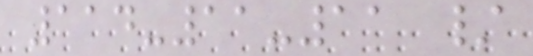114-11-11 /
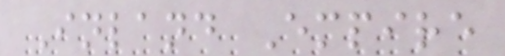Inland Empire
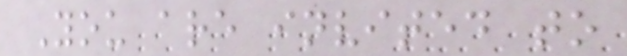You are invited to
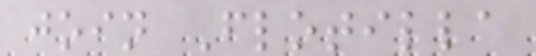join Flotilla
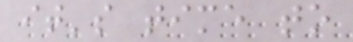it's time to
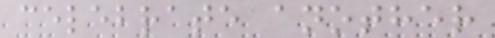celebrate another
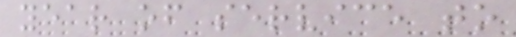year of service to
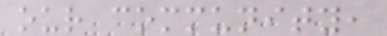our community,
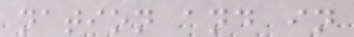nation and in
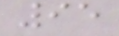95
